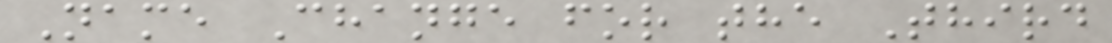Name Change for the Third
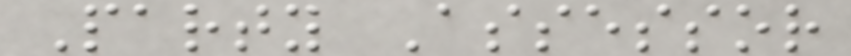Party Assessor
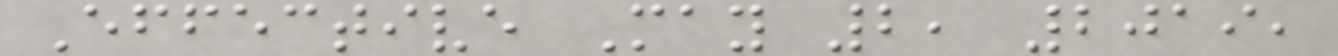Effective May 2, 2019,
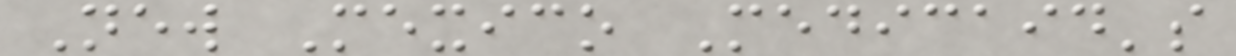New Mexico Medicaid's
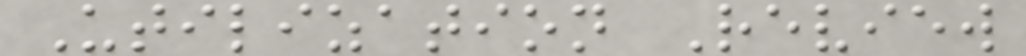Utilization Review
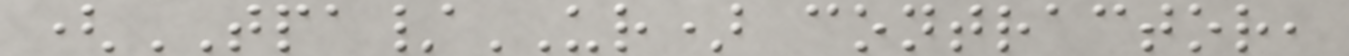(TPA/UR) contractor,
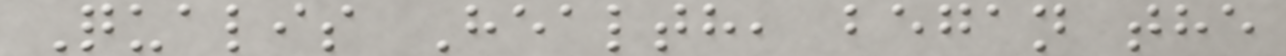Qualis Health, began the
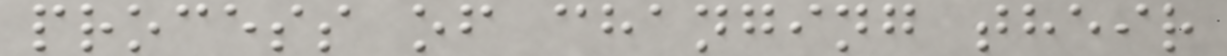process of changing their
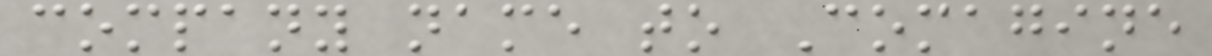company name to Comagine
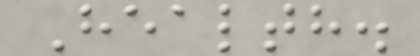Health.
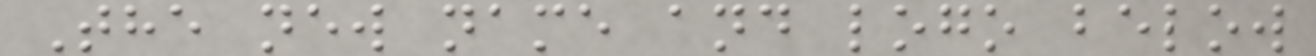The new name and logo below
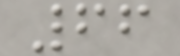66
